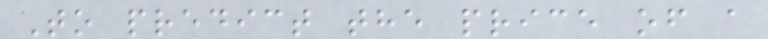To predict the price of a
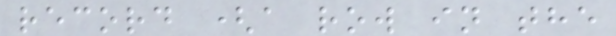record (a row in the
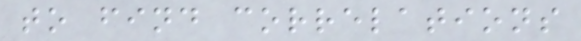to find correlations
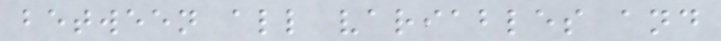between all variables and
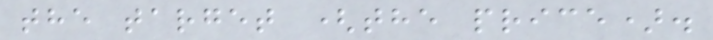the target (the price).
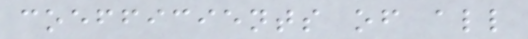coefficients of all
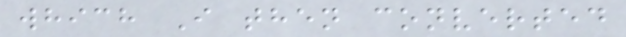which I then converted
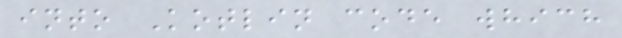into Kotlin code which
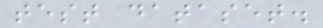test dataset.
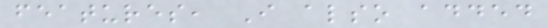features, I also added
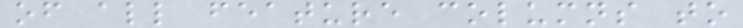of all feature columns to
